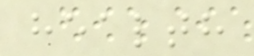health
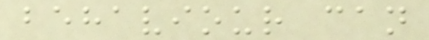behaviour can
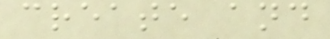create and
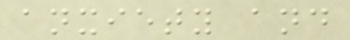anxiety and
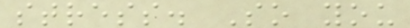stress. So you
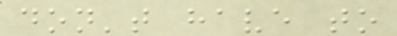don't have to
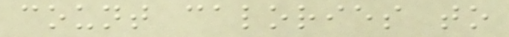count calories to
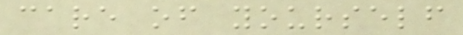care of yourself
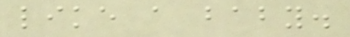like a baby.
